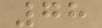78
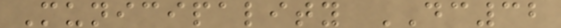Municipality DC32
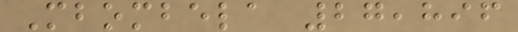Mbombela 27,896
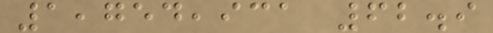1,754,931 62.9
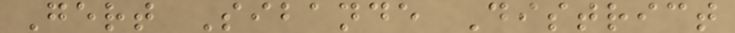Gert Sibande District
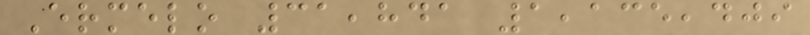Ermelo 31,841 1,135,409
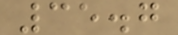35.7
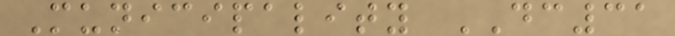Municipality DC31
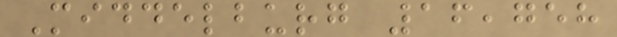Middelburg 16,758
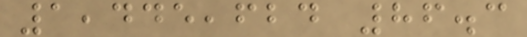1,445,624 86.3
